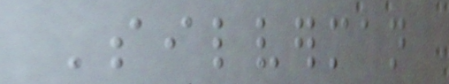Silverman
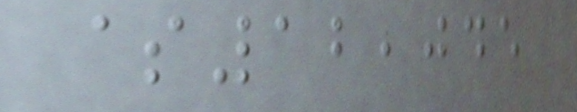$12,045
